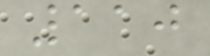110
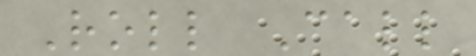Roll Call
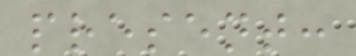present:
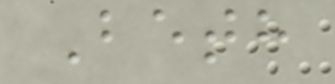Beth
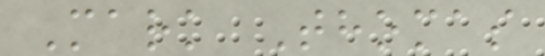Mark Thomas
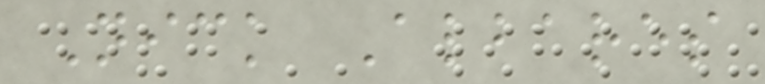Nick Albares
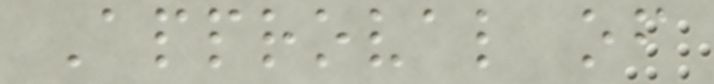Approval of
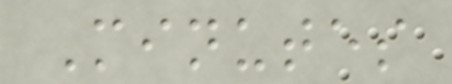Minutes
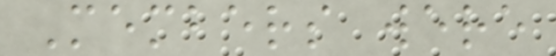Members were
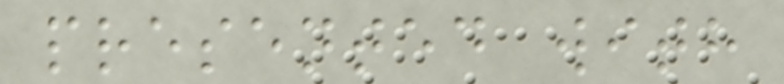presented with
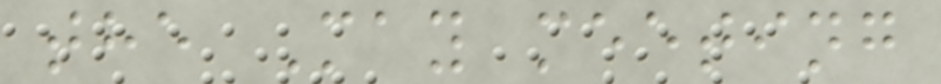the May meeting
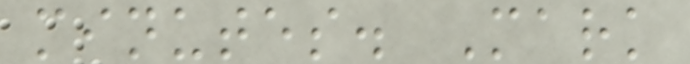minutes. Mark
